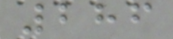286
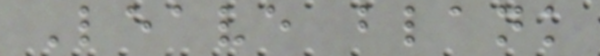Leave blank
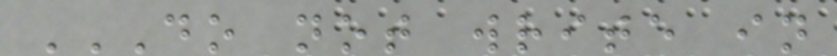DO NOT WRITE IN
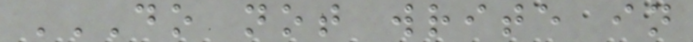DO NOT WRITE IN
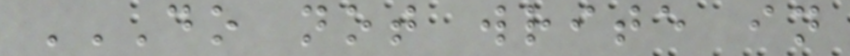DO NOT WRITE IN
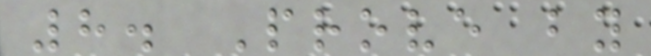8. Prove by
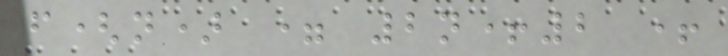f(n) = 2n+2 +
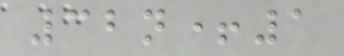32n+1
